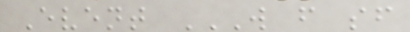Event W F SF
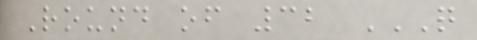Round of 32 Q
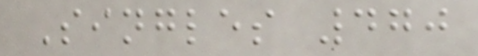Singles 470
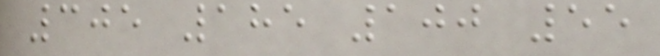305 185 100 55
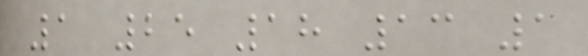1 25 18 13 1
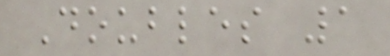Doubles 1
